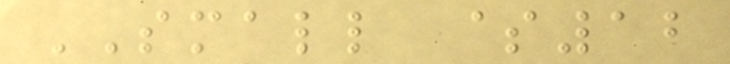SMALL $12
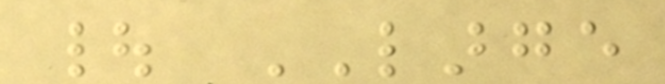| LARGE
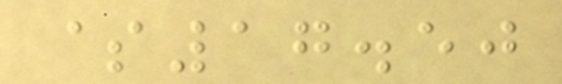$17.50
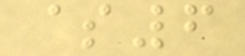$6
